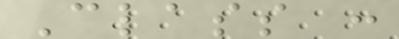Class :
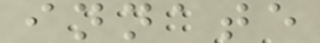innate
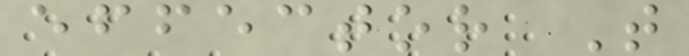effector T
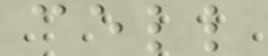cell
